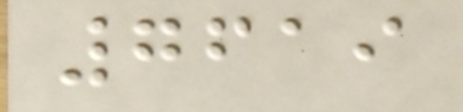7619
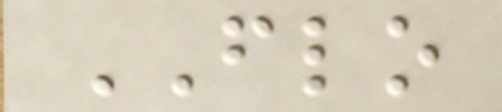FLO
